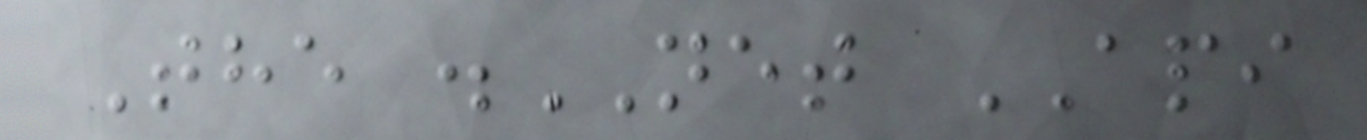The .NET API
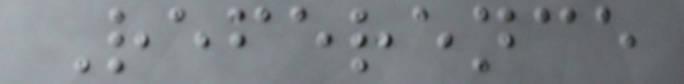Reference
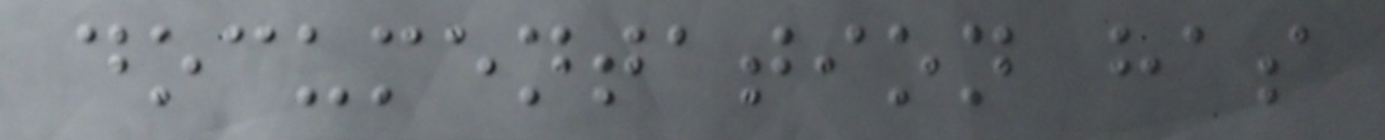documentation has
